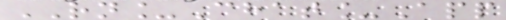RN_Chat_App
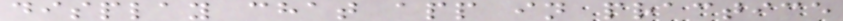display chat app in practice
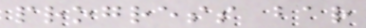progress bar
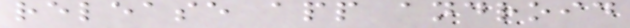release app android
